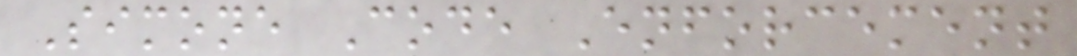Simone Code Enforcement
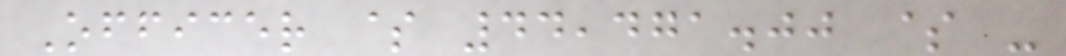Officer $ 44,471.00 $ -
